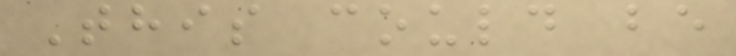This could be
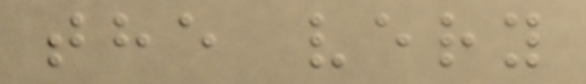the very
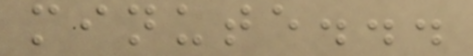minute...
